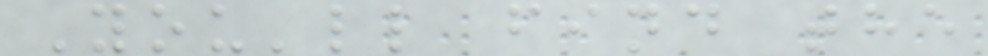You'll find the
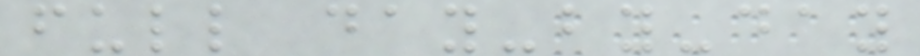full day-by-day
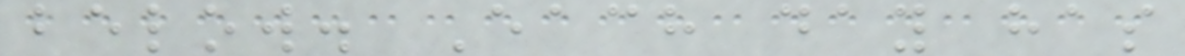below. Each day has
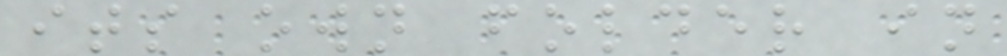its own folder in
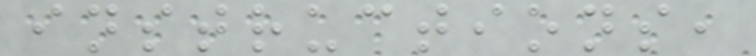instructions,
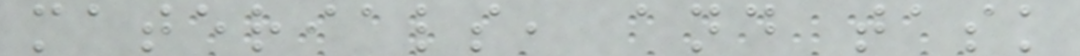materials, and task
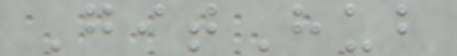GitHub
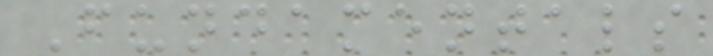Fundamentals
